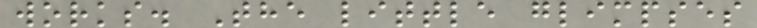works. The little glimpses
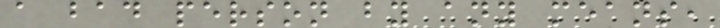a bad person by any means,
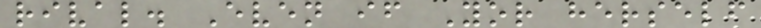rival. Even if Yor herself
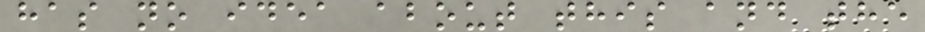has no idea about this and the
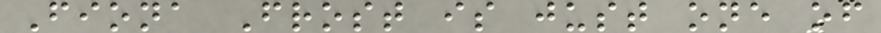Fiona Frost is just one of
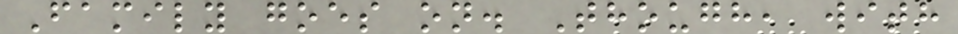Family goes on. Though, with
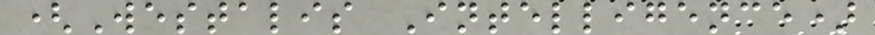(Westalis Intelligence)
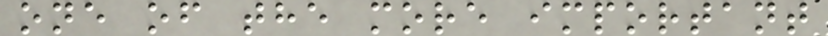one of the more important
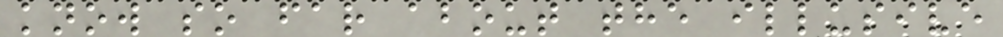know so far about the illusive
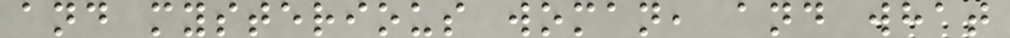and mysterious woman, and what
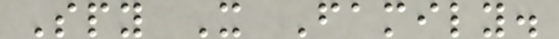Spy X Family.
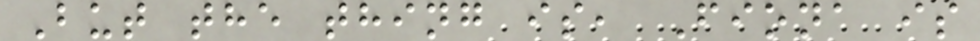But the thing is, Fiona is
